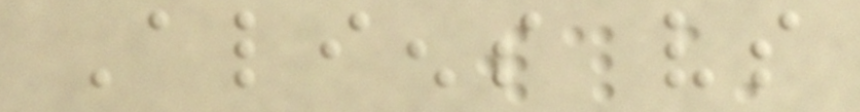Aliens vs
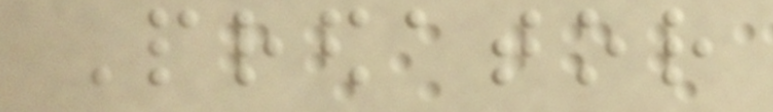Predator
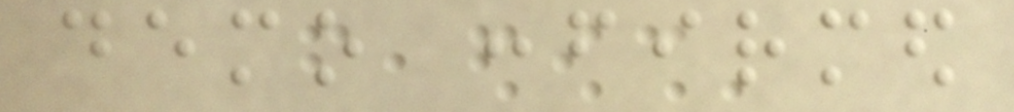demo confirmed
